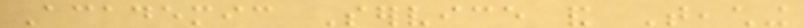Academic Service and Teaching
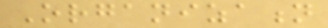Organization
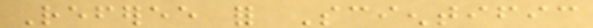Referee for Scientific
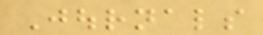Journals
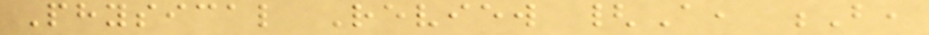Physical Review {A, B,
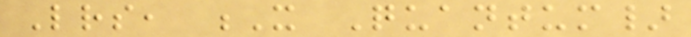Letters, X Quantum}
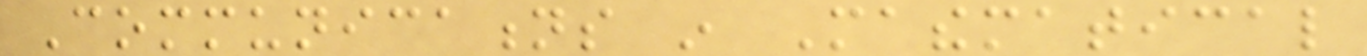Communications in Mathematical
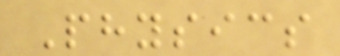Physics
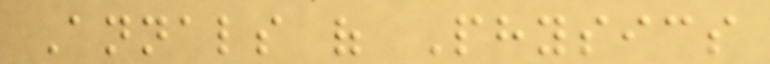Annals of Physics
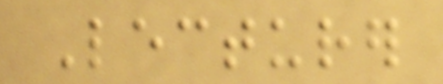Lecturer
